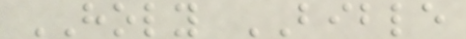HOLY BIBLE
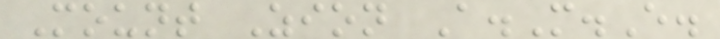Mount Zion A.M.E.
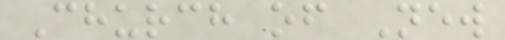Church of New
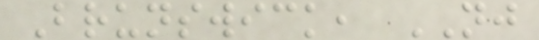Brunswick, NJ
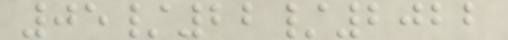05/22/2022
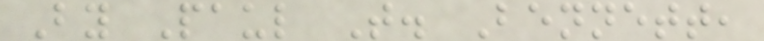By Paul T. Bennett,
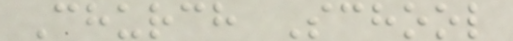Church School
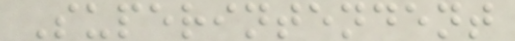Superintendent
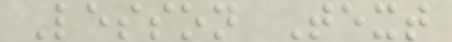Lesson Text
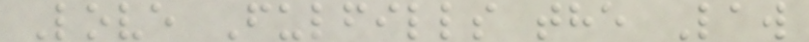Love Fulfills the Law
